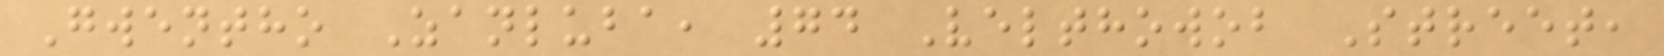Gwentho Zanluba, 74 Velthowob Street,
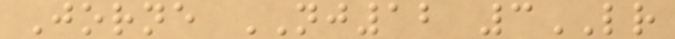Jorne NJ12 3LR
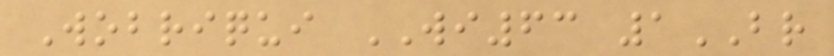Wobriqui WI63 1BR
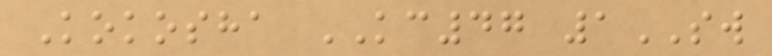Kokosha KC47 1SW
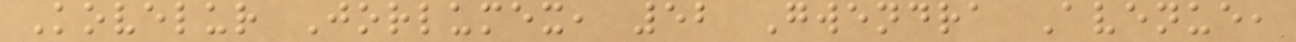Kovelur Jorlumex, 52 Gwendra Avenue,
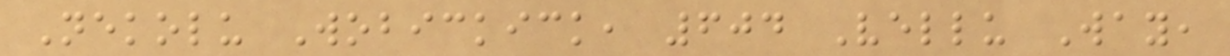Nekolu Wobickick, 604 Vellu Way,
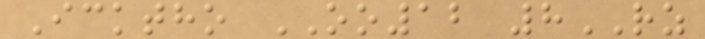Icktho OO12 8RZ
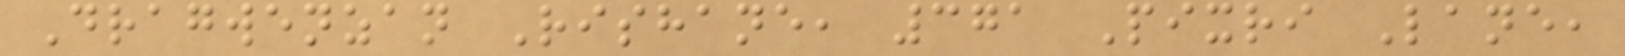Dragwenzan Rishane, 371 Pixri Lane,
